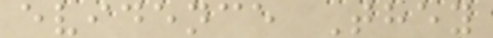evidence They
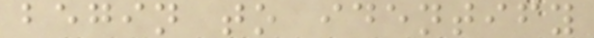begin to identify
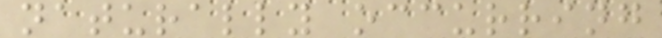naturally occurring
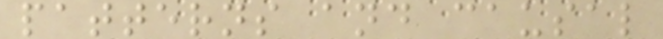patterns and causal
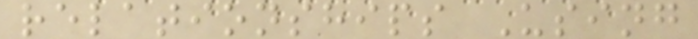relationships Using
